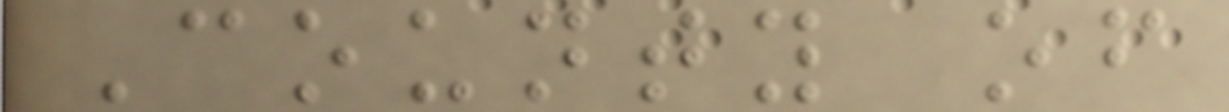County of
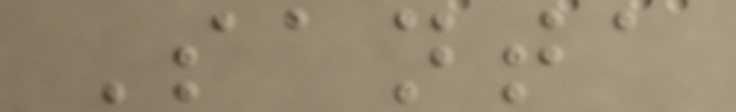Santa
